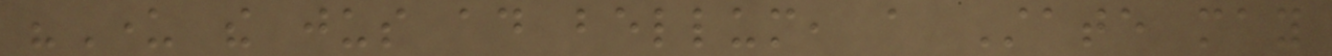"Under the jus ad bellum, a State may
